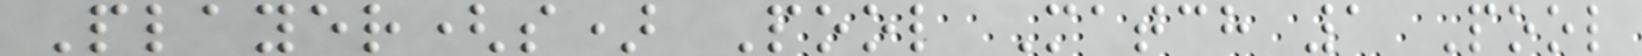Player(s) Pool Match 1 Pool
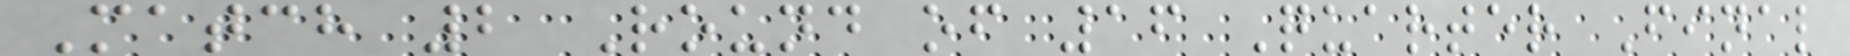Match 2 Round of 16 Quarter Final
